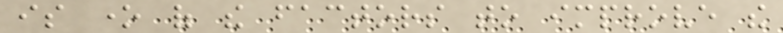is one of the factors to improve the
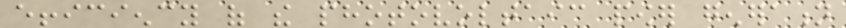efficiency of the photovoltaic power generation
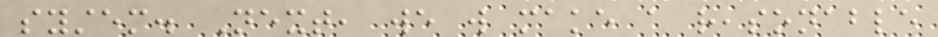system. Next, we will make a reasonable
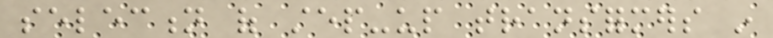selection of step-up transformers in
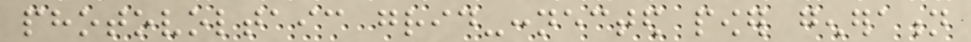photovoltaic grid-connected power generation
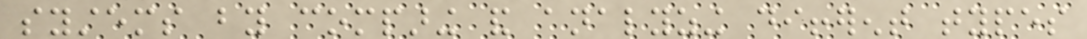systems by comparing and analyzing different types
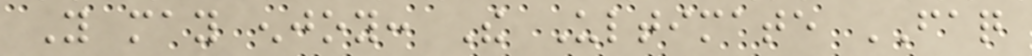You may enjoy: The Ultimate FAQ
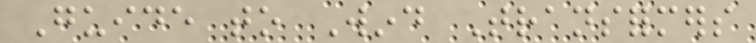Guide to Wind Transformers
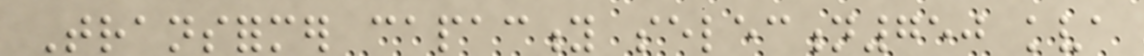Transformer capacity selection750 kva
